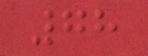78
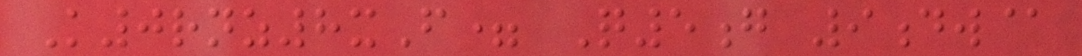K0rnz8xF= Q5g 9dw@
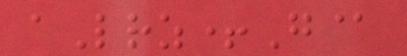aLrz+G@
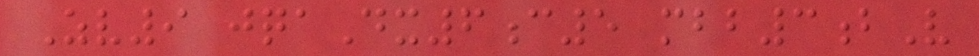Zv9 jqaDx6c5 mbb3bV
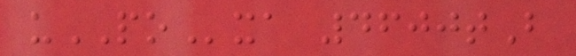uPOxa 4600tB
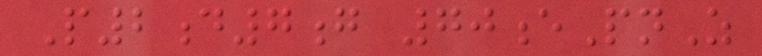P2d7g 70ePnZ
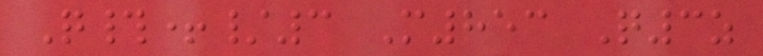Q#+/3 M853 Q3z
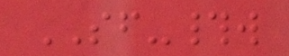SF-#w
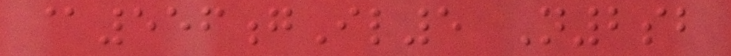@556gIl5 N2sb
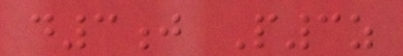d3j P3z
